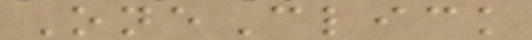OneClick
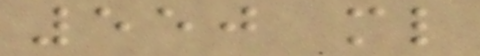550 ml
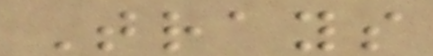Trays
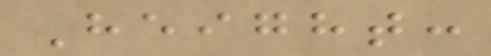Height:
